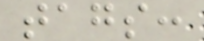tags:
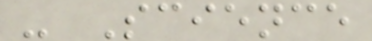- Science
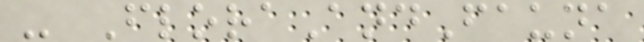- FloraAndFauna
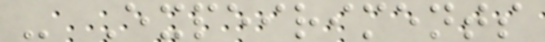- Expeiriments
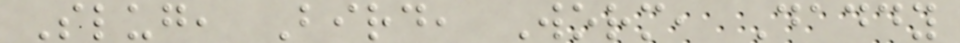Slug, Bird, Worm, Daddy
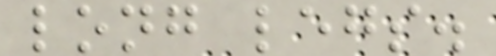long legs.
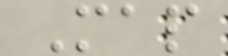Map
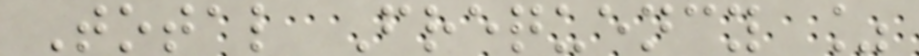Total Frequency %
